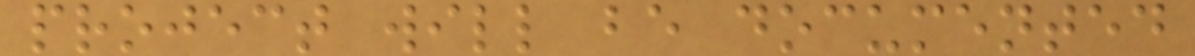project will be documented
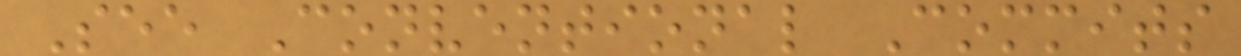See Conventional Commits
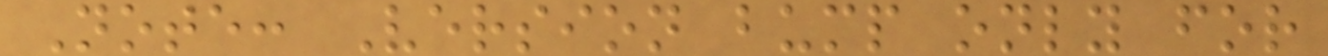Note: Version bump only for
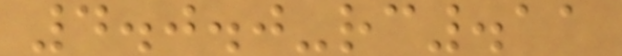4.0.0-rc.11
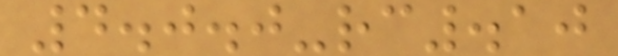4.0.0-rc.10
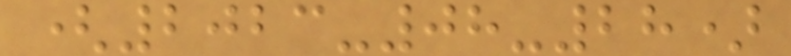(2023-08-28)
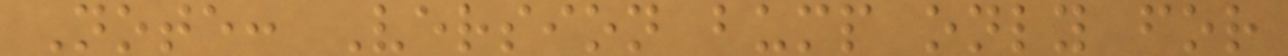Note: Version bump only for
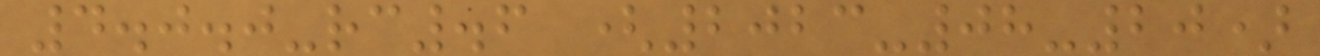4.0.0-rc.6 (2023-08-20)
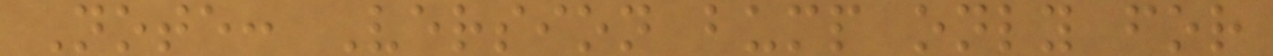Note: Version bump only for
